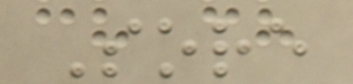Sore
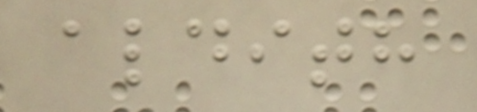aldith
